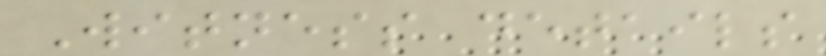Witness details
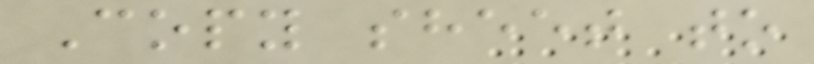Copy sheet to
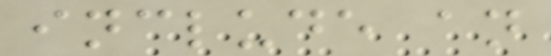include an
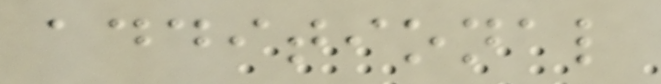additional
